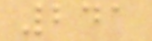241
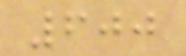600
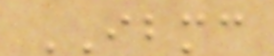IBMC
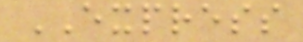EXPRESS
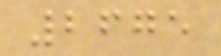2675
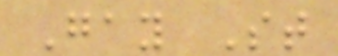Gay St
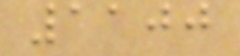1100
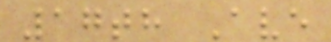17th Ave
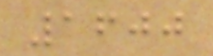1600
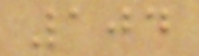104
